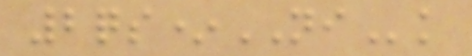2qs*NIk
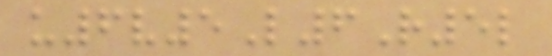u6v5L6R5l
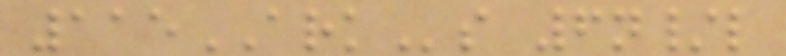115ARKs 6n/l
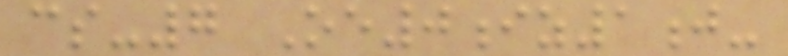cs-7 Oe0iz1j-
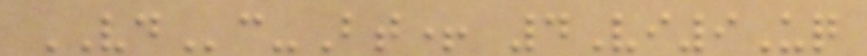VDc-Bt+ 4Vi9Uq
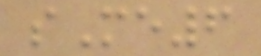sMe6
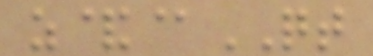z&@QT
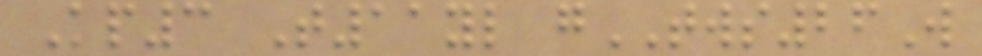Kp3 T11yl gTWS26W
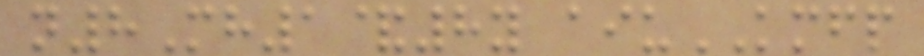n8Mh1&8y aiuKMFP
